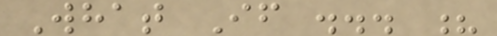What If ... ?
